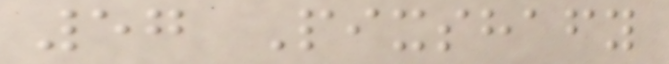57 Pixshafy
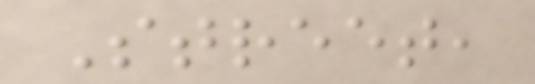Street,
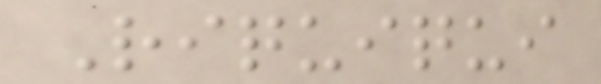Riquiqui
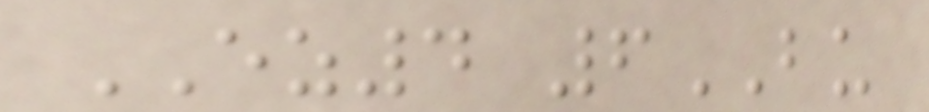EZ4 6BU
